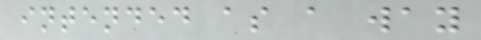intended as a way
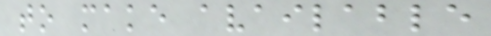to make available
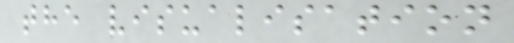the visualisation
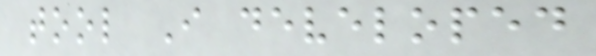tool I developed
